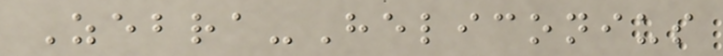Zebra-Heliconius
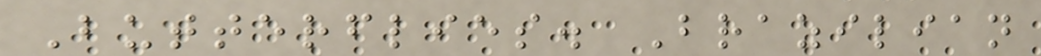Butterflies. Brazilian
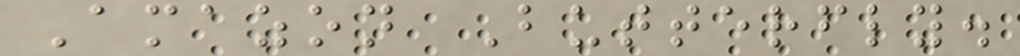Amazon Butterfly.
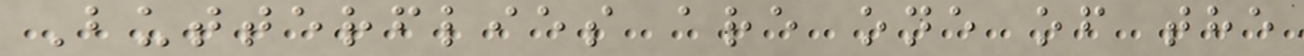Butterflies are one of the
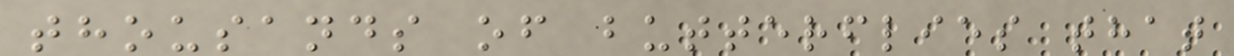thousands of butterflies that
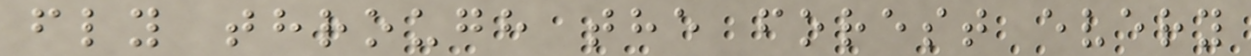fly through the forest every
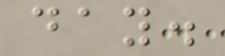day.
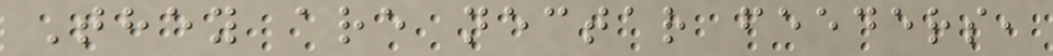They are nectar feeders,
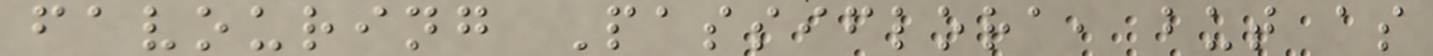favouring Passiflora, but as
